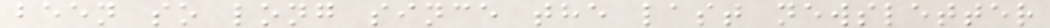been so long since the last newsletter
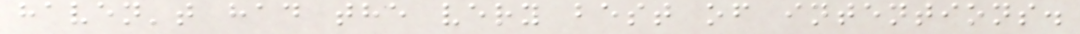haven't had the very best of intentions.
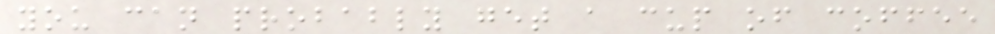you can probably get a cup of coffee
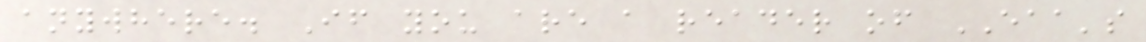anywhere. If you are a reader of EAA's
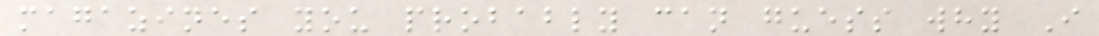magazines you probably can guess why I
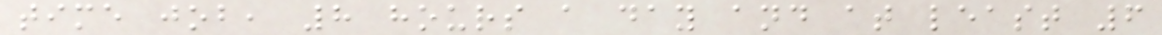time job, 8 hours a day and at least 6
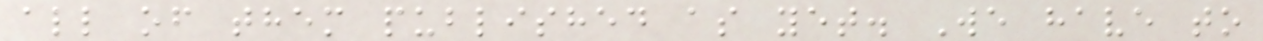all of them published as yet. We have to
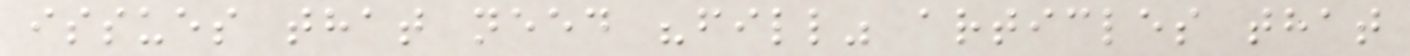issues that need "fill" articles that
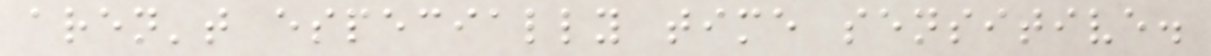aren't especially time sensitive.
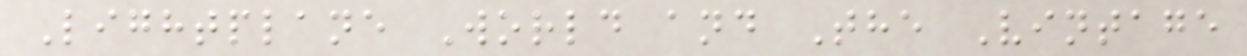Lightplane World and The Vintage
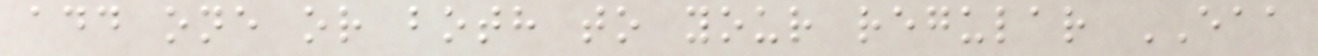add one or both to your regular EAA
